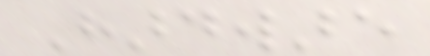Hardware
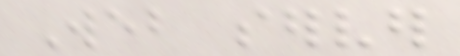Web server
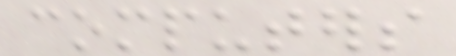computers
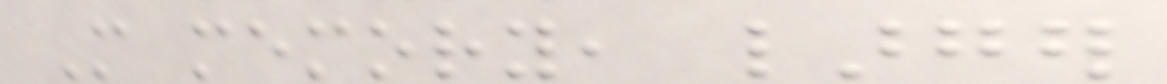More memory, larger
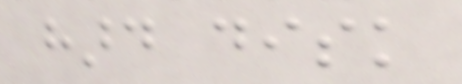hard disk
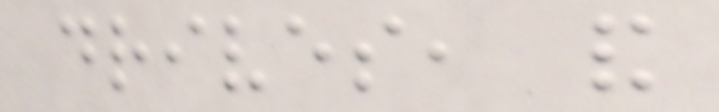drives, and
